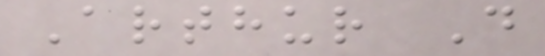Arthur D
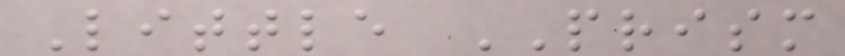Little PRISM
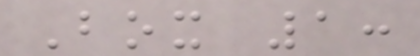Box 1:
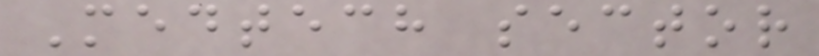Medtech sector
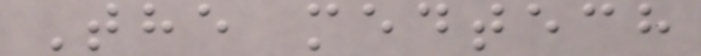The medtech
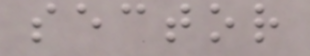sector
